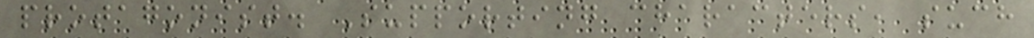protagonist. Supporting characters, such
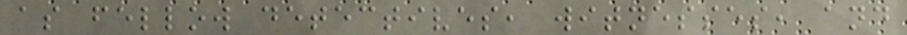as fellow detectives, witnesses, and
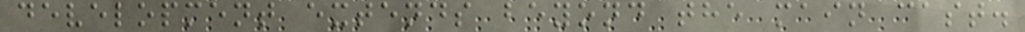development extends beyond the main cast.
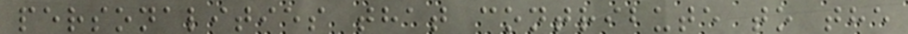personalities that contribute to the
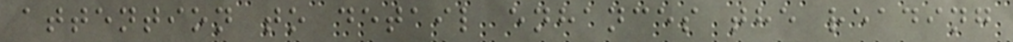attention to detail enhances the reading
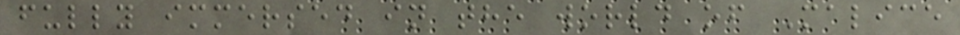fully immersed in the world of Malice
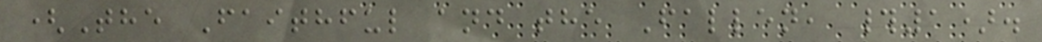(The Faithful and the Fallen, #1).
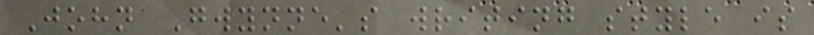John Gwynne's writing style is
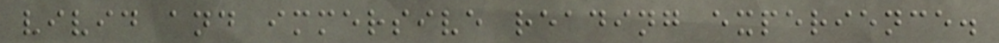vivid and immersive reading experience.
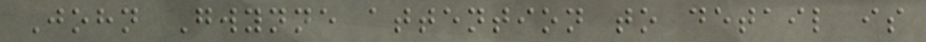John Gwynne attention to detail is
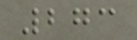273
